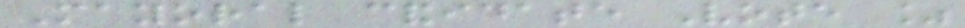Mayoral candidate Vote %
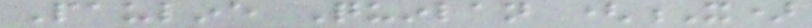Pauline Quinlan (X)
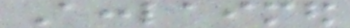Acclaimed
